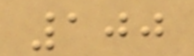100
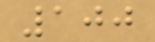100
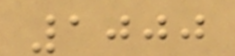1000
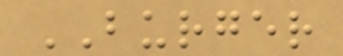BURGER
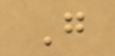G
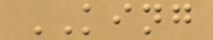KING
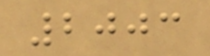2003
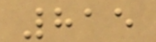815
